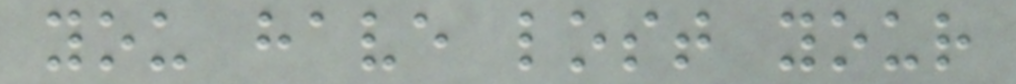you have lost your
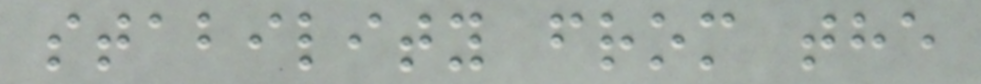stability from the
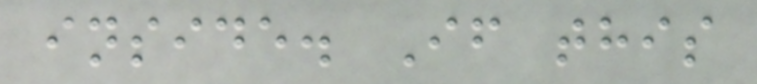inside. If this
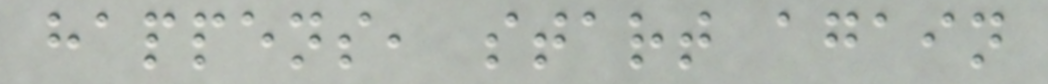happens, start again
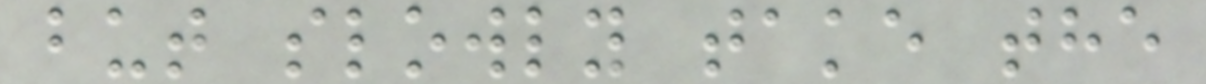but slowly take the
